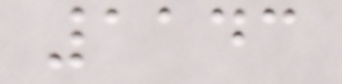1143
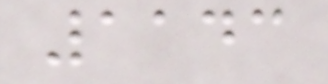1143
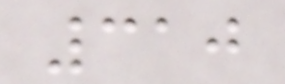310
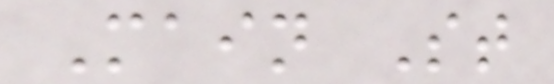Main St
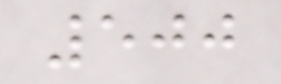500
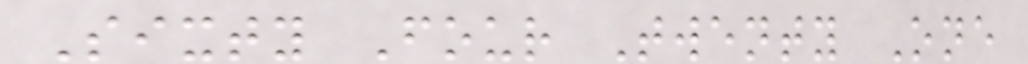Sixty Four Twenty One
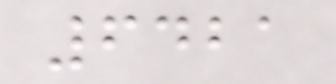6421
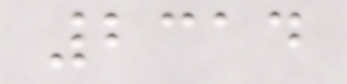2314
